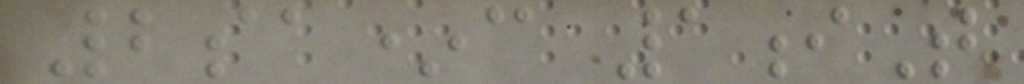2sa*c 1iT
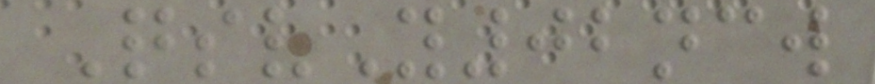QsvY02ncw
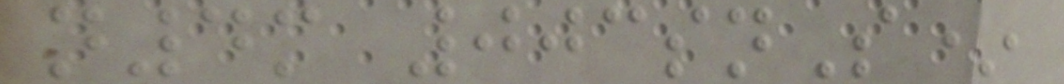n4m 003snS*
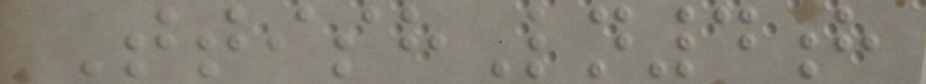TtishLn4h
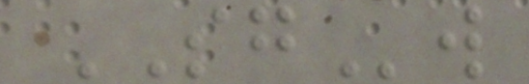SGw
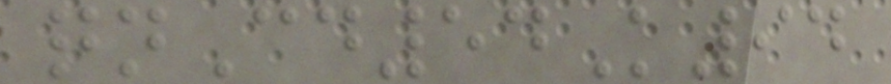qnCd54K94
